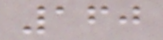160
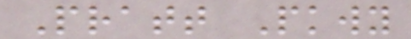Pratt Pkwy
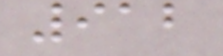912
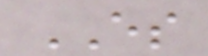ES
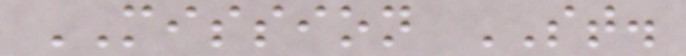MISSION ST.
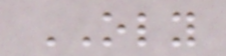OLY
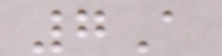7A
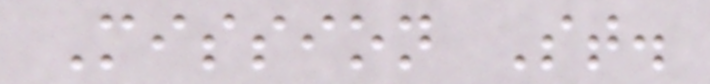Mission St.
